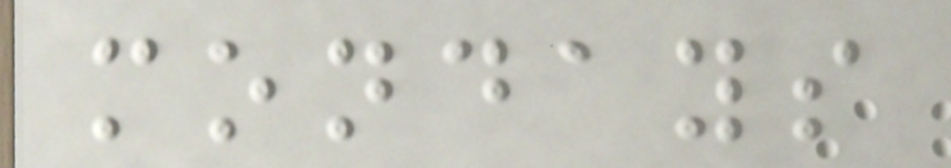mondays
